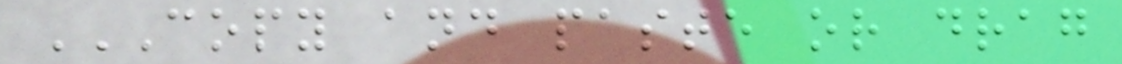COPY AND PASTE OR DRAG
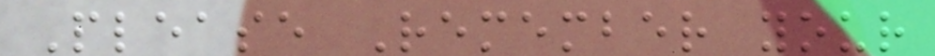Please Remember your
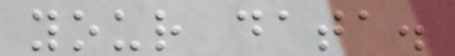your data.
